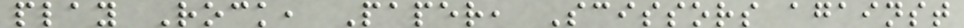play Rock, Paper, Scissors against
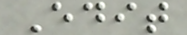Edit
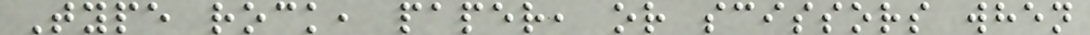Type rock, paper, or scissors when
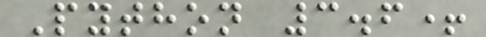Python 3.6+
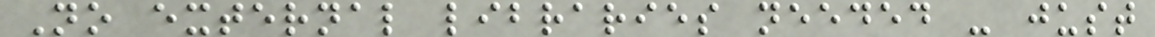No external libraries needed - just
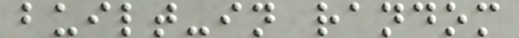built-in random
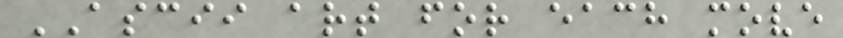ASCII art for each move
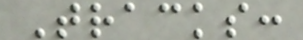Tracks:
